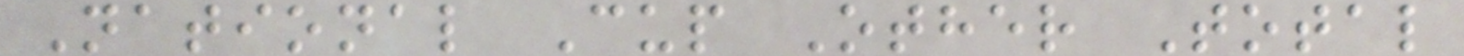National Cup Other Total
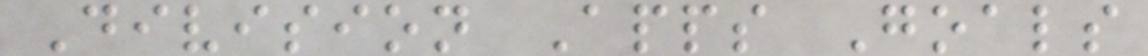Division Apps Goals
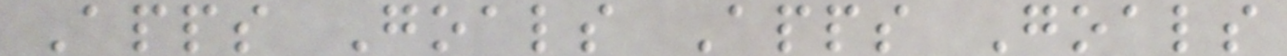Apps Goals Apps Goals
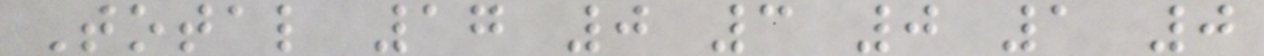Total 17 0 3 0 1 0
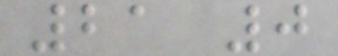21 0
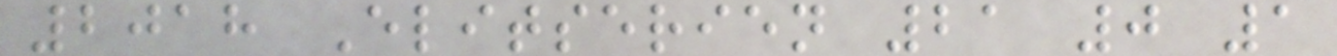2018 Elitserien 21 0 1
